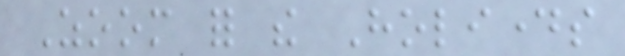Zoom for the Holidays
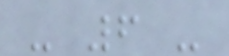- 6 -
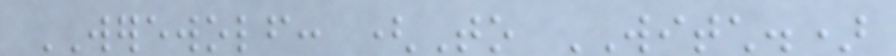WEREWOLF: (To WITCH.)
